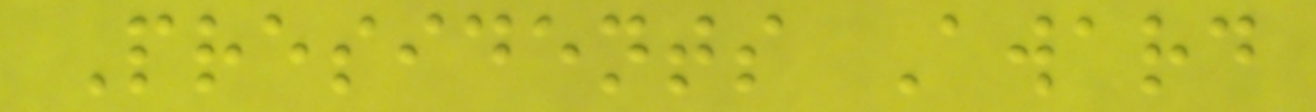Presidents Award
